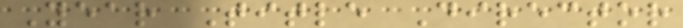Year Title Director
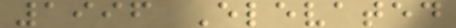1996 Elevated
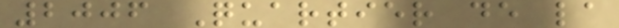2006 Quartier de la
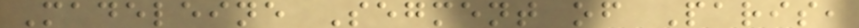Madeleine Segment of Paris,
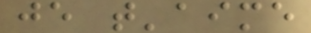je t'aime
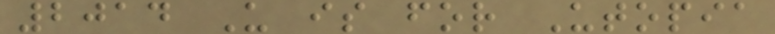2014 U is for Utopia
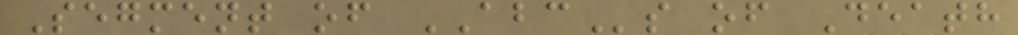Segment of ABCs of Death
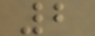2
